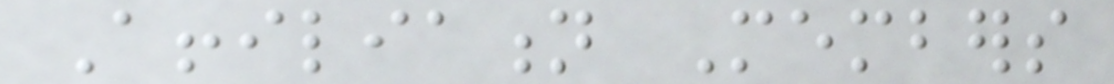Affiliation Members
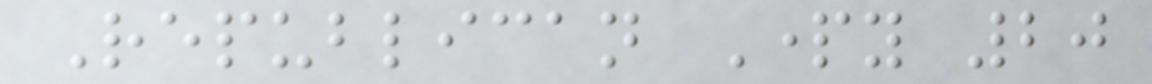Republican Party 20
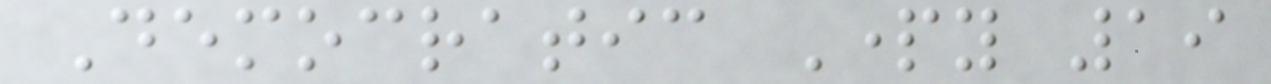Democratic Party 19
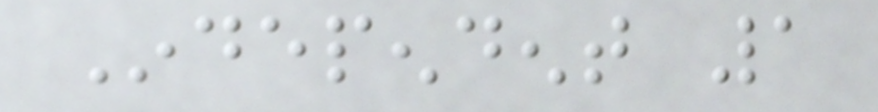Independent 1
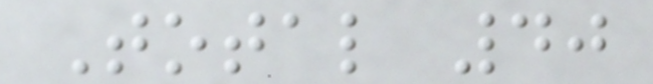Total 40
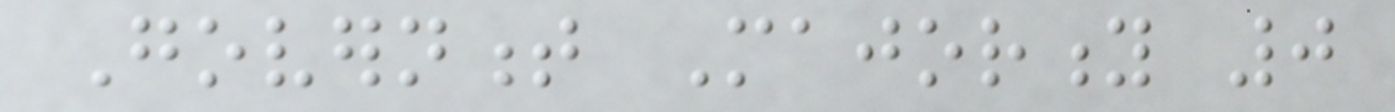Government Majority 0
